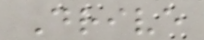Drive
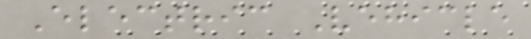Electric Vehicle
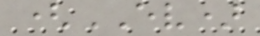(EV)
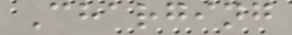Charging
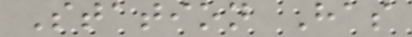Station Has
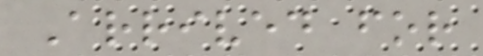Arrived for
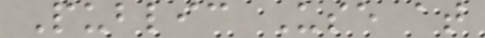Public Use at
